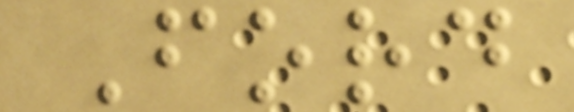Ford
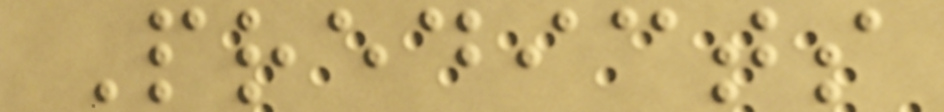Predicts
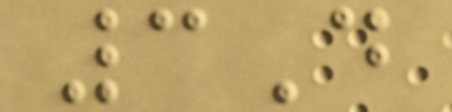3D
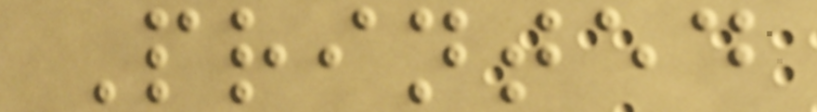Printed
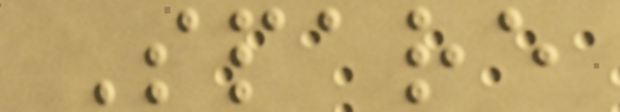Spare
